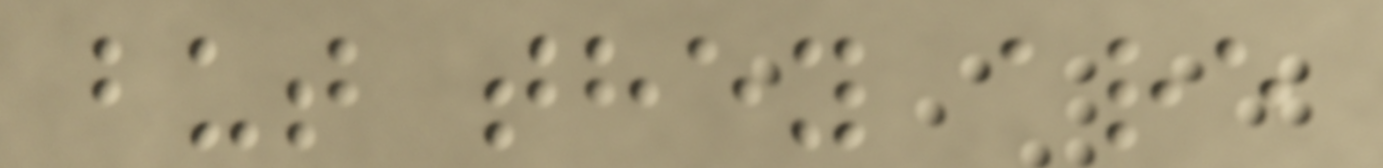but they are
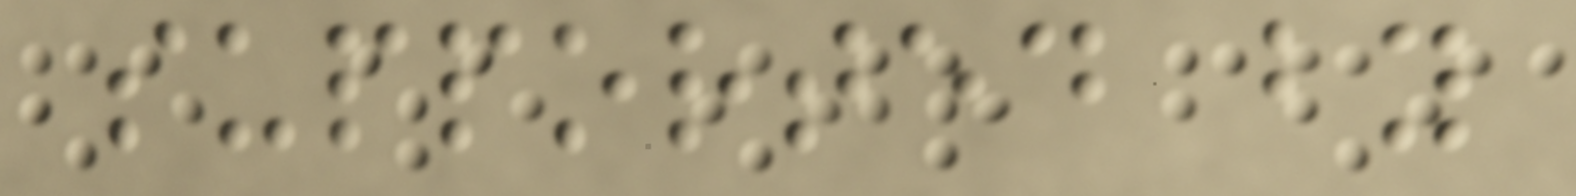supported by
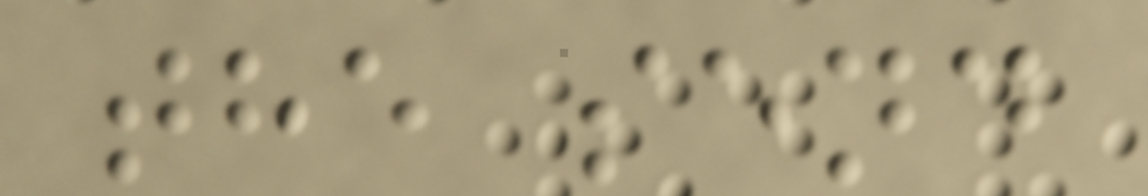the send
